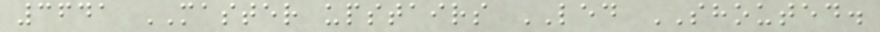3641 MASTER upstairs LED SHOUTED.
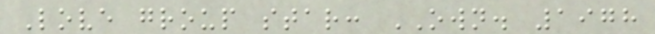Love group star: OWN. 1978
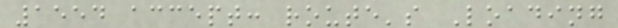1554 accept: route's Loading
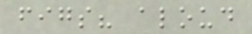figs? aloud
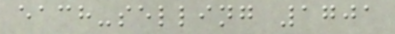each-selling 1701
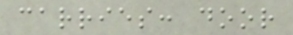carries: door
